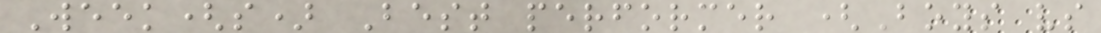Week(s) Best performer (Boys vs
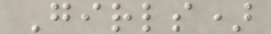Girls)
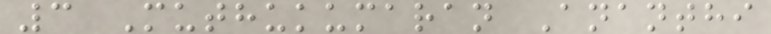3 Muthukumaran Ananthi
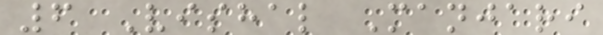6 Vishal Manjari
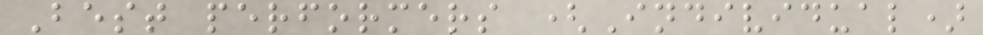Best performers (Individual)
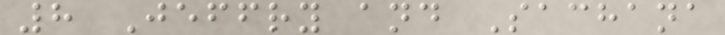8 Jeffry and Sachana
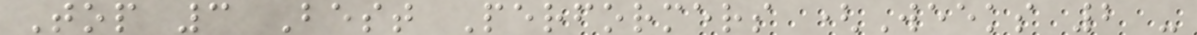Top 3 Best Performers (Weeks 2 -
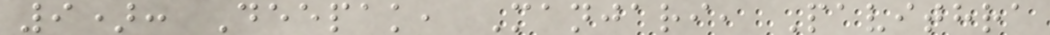9): Deepak, Manjari, Pavithra
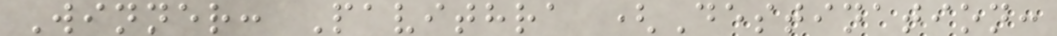Winner: Pavithra (Destination:
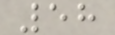58
